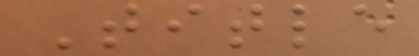Title
